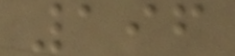196
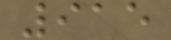915
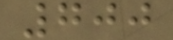700
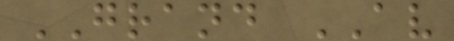GRAND AV
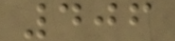406
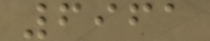6961
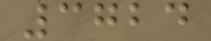3724
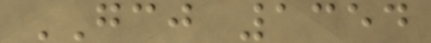GCJ 1354
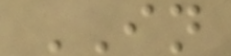IN
